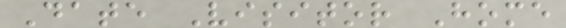Date Visitor Home
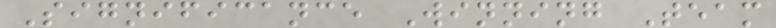Significance Winning Team
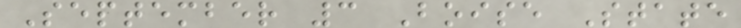September 3 Boise State
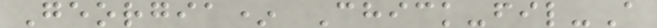Georgia* Chick-fil-A
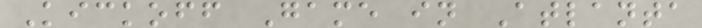Kickoff Game in Atlanta
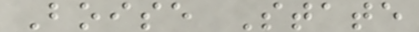Boise State
